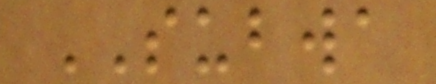SUBWA
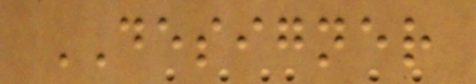DESIGNER
